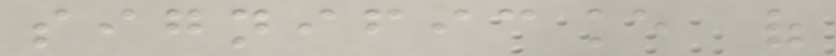significance of
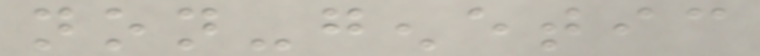non-genetic
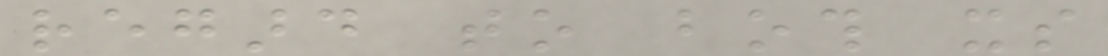regard to both its
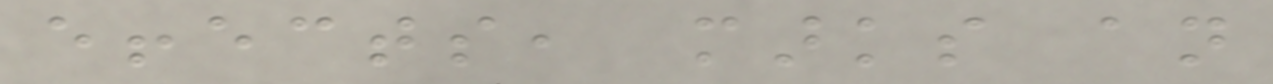effects, marks an
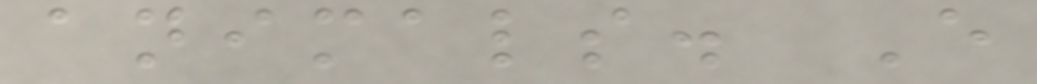animals. Every
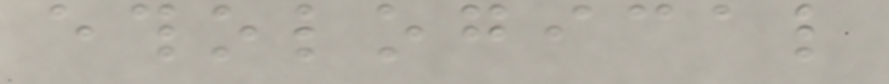ethological
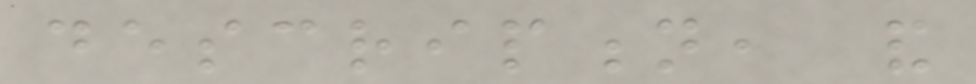description, and
